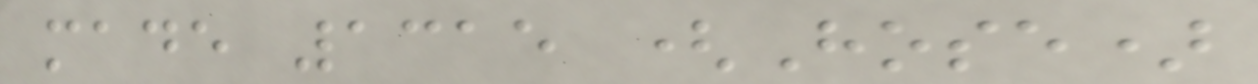made 1315 (Hose)
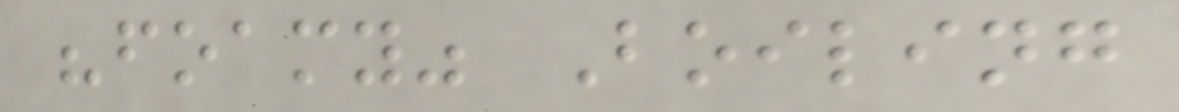"foamy" Boiling
